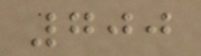700
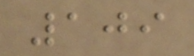109
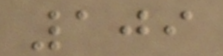109
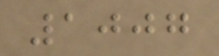1007
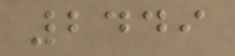2449
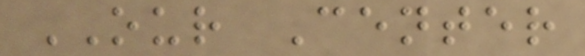OUR Center
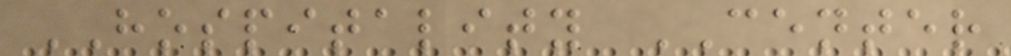HOSPITALITY CENTER
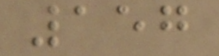157
